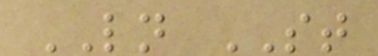LN ST
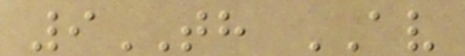9TH AV
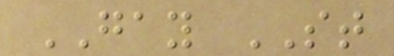GAY ST
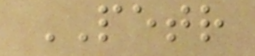PETR
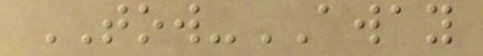TOW-AWAY
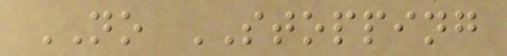NO STOPPING
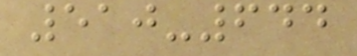510-644
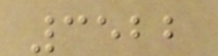3522
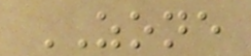ZONE
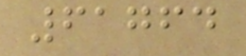61764
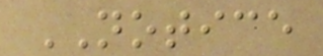NOTICE
